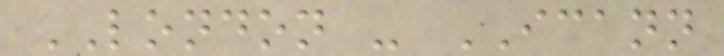LONDON - ICANN
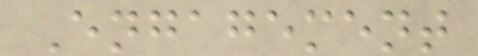Engagement
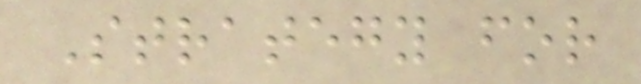Strategy for
